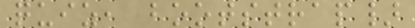quiz, bootstrap}
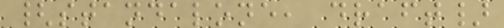{standalone, draft}
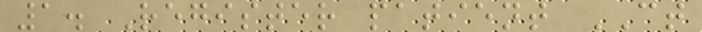1. Register patient CT
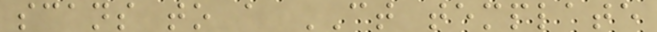scans to a CT template
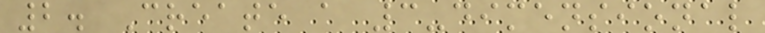2. Create a 3-dimensional
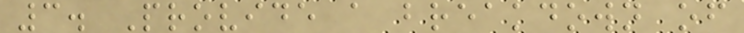3. Provide a breakdown of
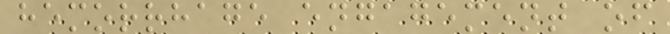hemorrhage engagement of
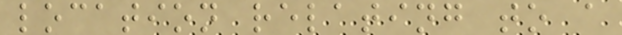location relating to a
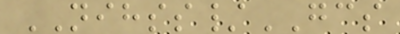NIHSS/GCS
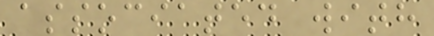associated with
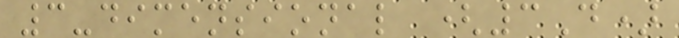3-dimensional (3D)
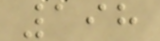198
